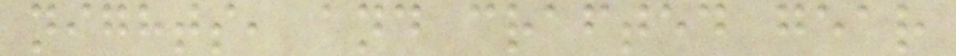nights, and crafted gear
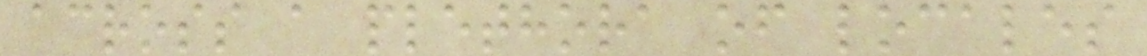across a plethora of locales
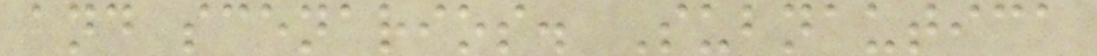and scenarios. Subnautica
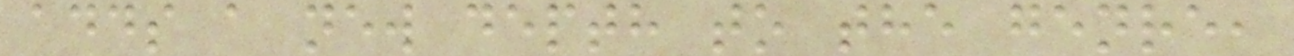adds a new depth to the genre,
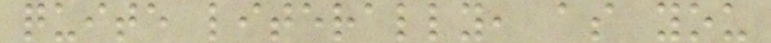quite literally, as you
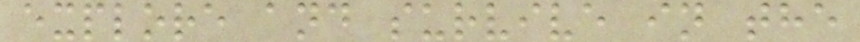explore and survive in the
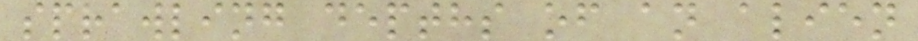sprawling depths of an alien
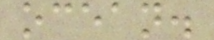ocean.
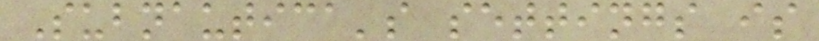Subnautica's settings is
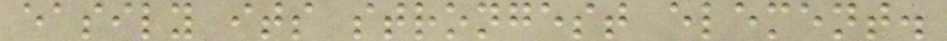easily its strongest element.
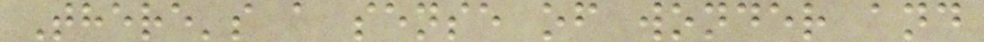There's a sense of wonder and
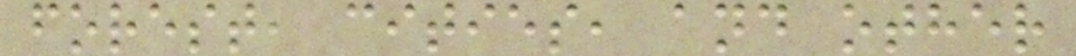forest, cities, and other
